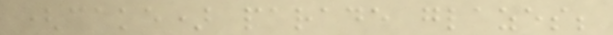(cake) parade glazes;
